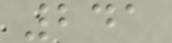241
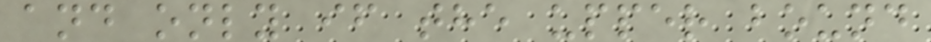and only if the upper bound
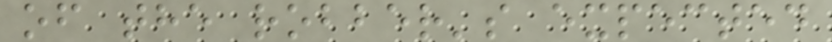of the robber's expected
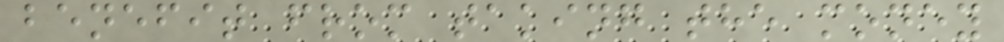benefit from taking the money
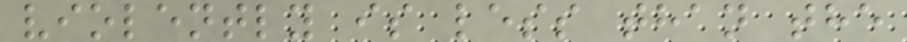violently is less than the
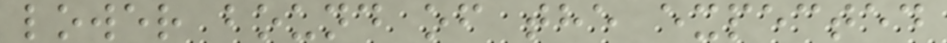lower bound of the expected
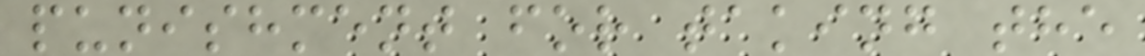punishment for taking the
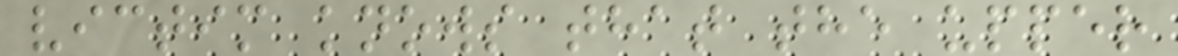victim knows that the upper
